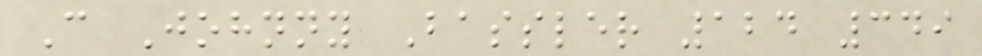C Johnny Bassler 124 349
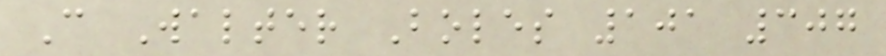C Walter Boles 101 307
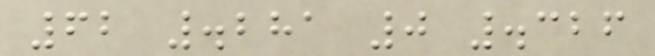62 .281 0 .326
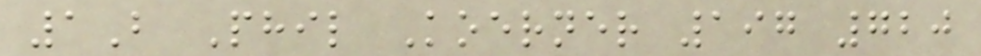1B Phil Koerner 197 720
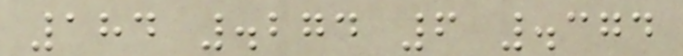184 .274 6 .374
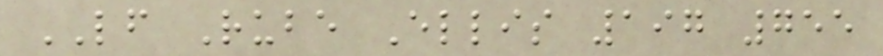LF Rube Ellis 197 755
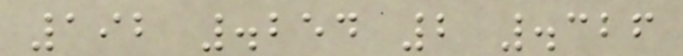192 .254 2 .326
